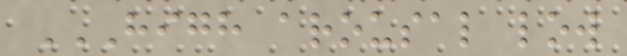HIGH AROUSAL LOW
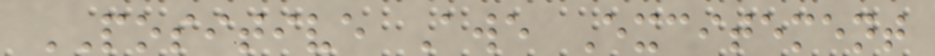POSITIVE Awe Excitement
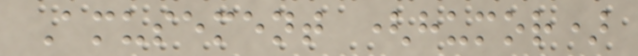Amusement (humor)
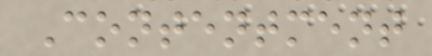Contentment
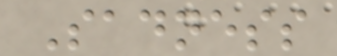Sadness
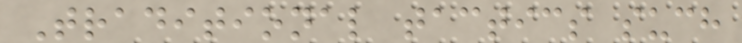Traditional tactics such
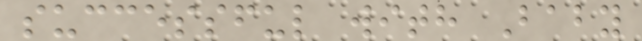successful with Baby
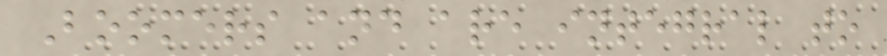Boomers and are integral to
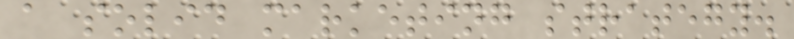a solid marketing strategy.
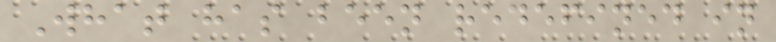What has been redefined in
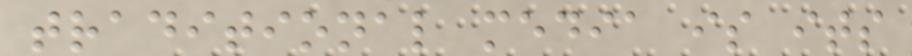traditional media is its
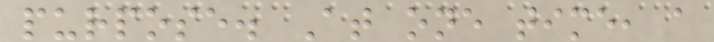purpose. At one time, a
